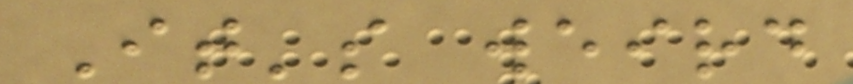It's weird
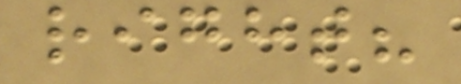right?
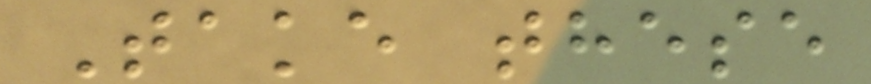Take these
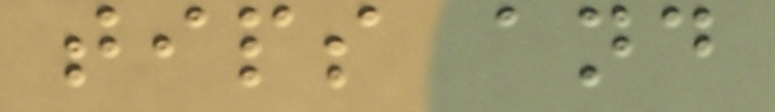tips and
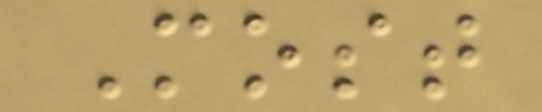Most
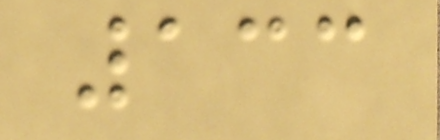133
